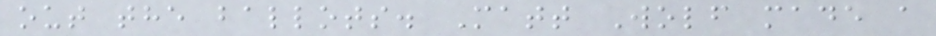out the ballots. Matt Wolf made a
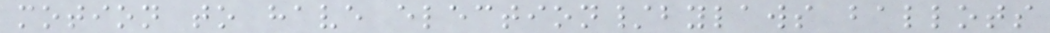motion to have election/bylaws ballots
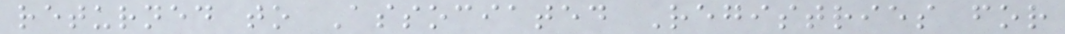returned to Associated Registries for
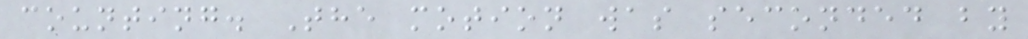counting. The motion was seconded by
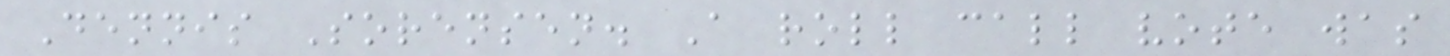Dennis Sorensen. A roll call vote was
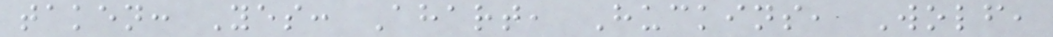taken: Yes: Ahart, Huckins, Wolf,
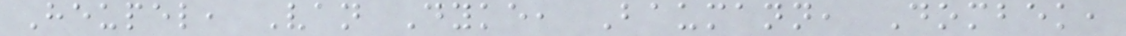Heupel, Van Dyke, Baumann, Dombek,
